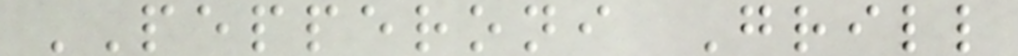PEPPERONI Grill
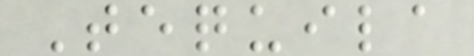Tequila
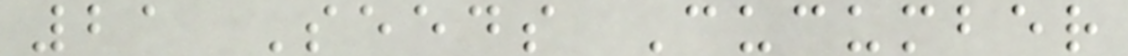21 Seeds Cucumber
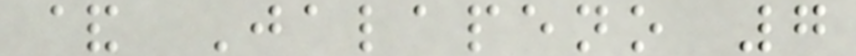& Jalapeno 7
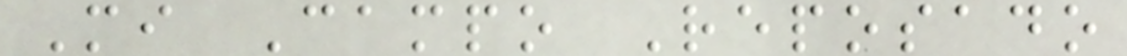Mi Campo Reposado
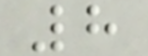8
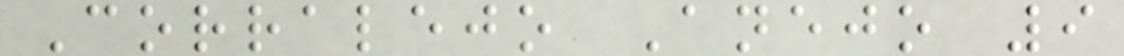Corralejo Anejo 9
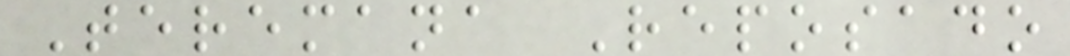Teremana Reposado
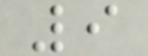9
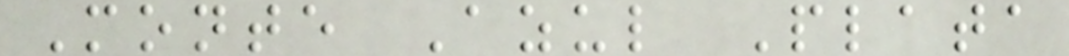Monte Azul Plata
